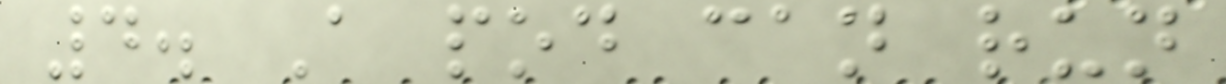4. A pod can run
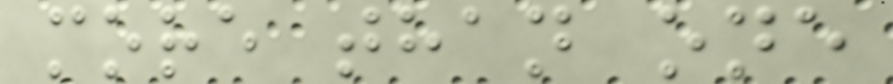more than one
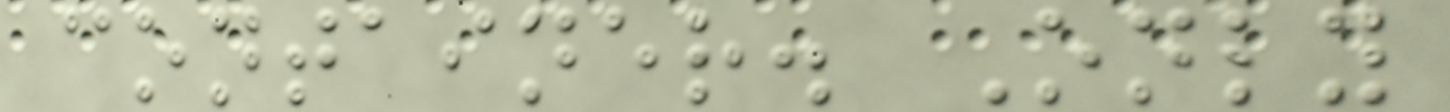container. Only
